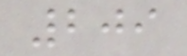209
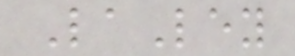LaLey
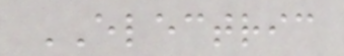ELECTRIC
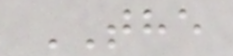THE
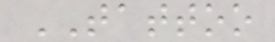TATTOO
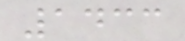1433
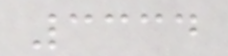3334
